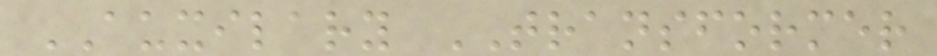AUXILARY TRANSFORMER
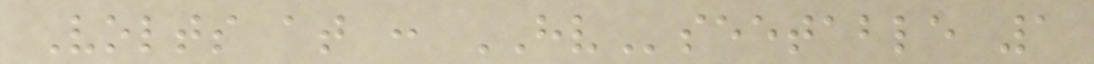Volts at : HVseetable 1
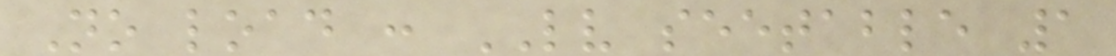No load : LV seetable 1
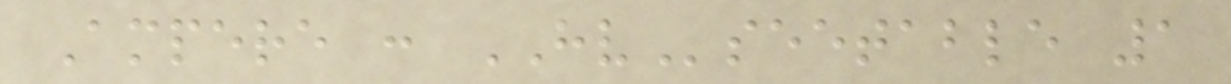Ampere : HVseetable 1
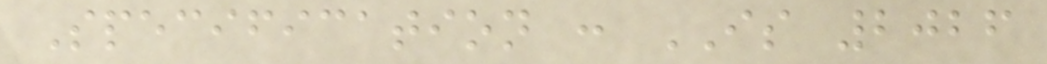Specification : IS 2026
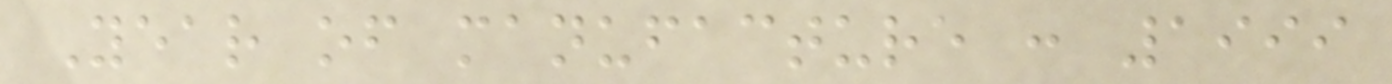Year of manufacture : 1999
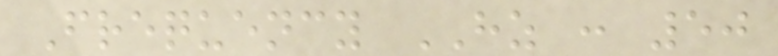Frequency HZ : 50
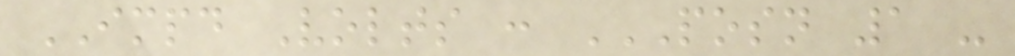IMPD Volts : POSN 1 -
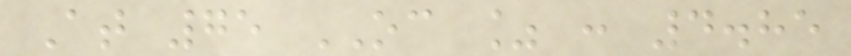At 75 OC % : 4.85
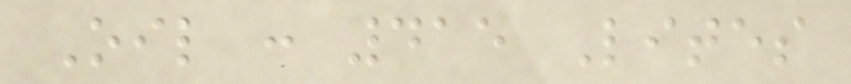Oil : 415 Lites
